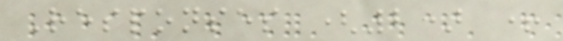Responses (2) +
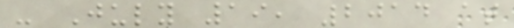- July 19, 2014 at
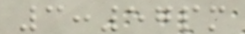3:57pm
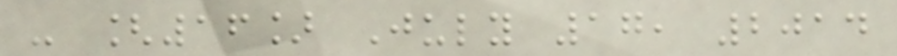- [16] July 17, 2014
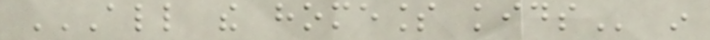ALL THE HOMELESS KIDS in
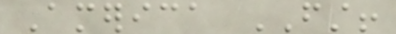America FIRST!
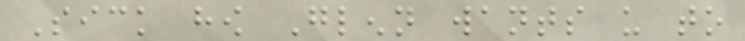Sick how Glenn wants us to
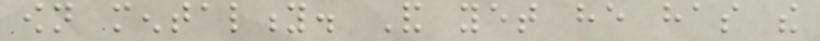own mentality. And yet he has the
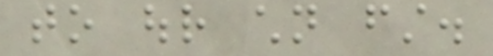to our children first.
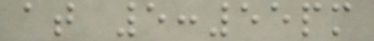at 5:55pm
